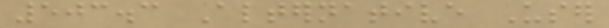503.3 Alternative User
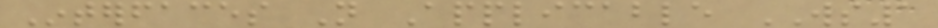Interfaces Not Applicable WS1
